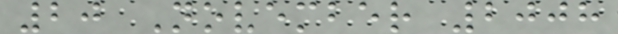20 November 2008
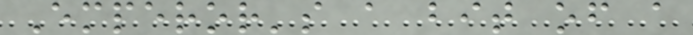Emperor's a bit of a
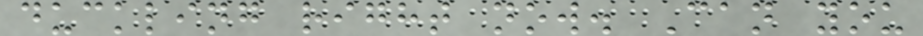duckling right now. Can you
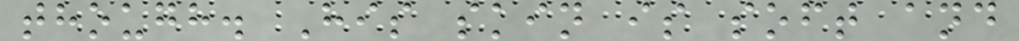though. His skin is soft and
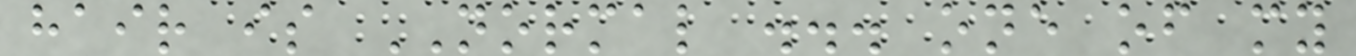hair is NORMAL ... one of my
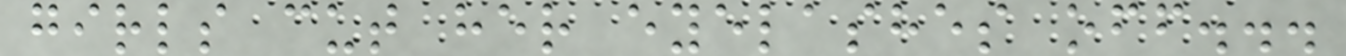girls cut her eyelashes off...
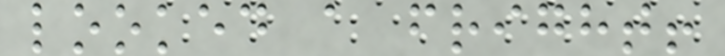looked a fright!
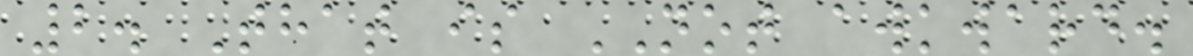2. That is NOT awkward.
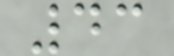43
